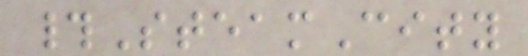#SteamCity
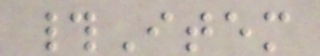#Item
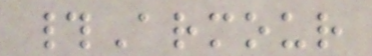#Armour
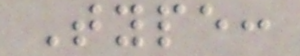Type:
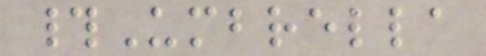#Umbrella
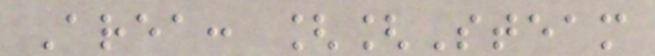Area: [[Steam
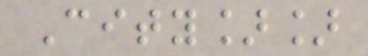City]]
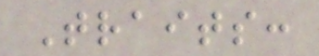Traits:
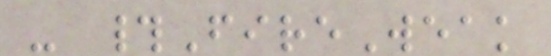- #FireWeak
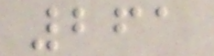261
